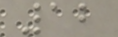12
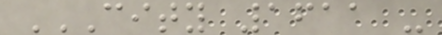CITY 1611 -
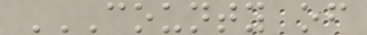COUNTY OF
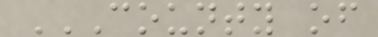COUNTY OF
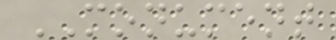MONUMENT
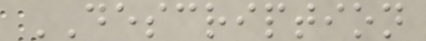DESCRIPTION
